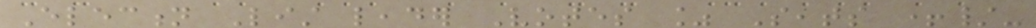Election List leader Votes % Seats +/-
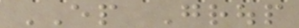EP Group
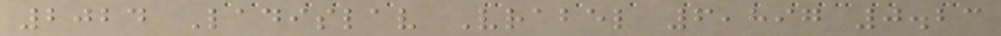2024 Ladislav Vrabel 6,897 0.23
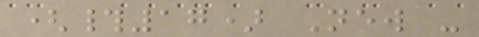(#17) New -
